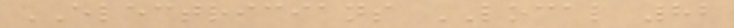ELECTRICIANS LOCAL 82
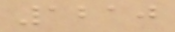1210
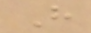H
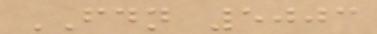FDN 5003
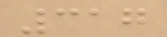317
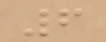6
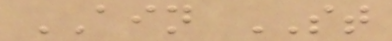AIN ST
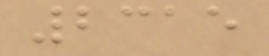2315
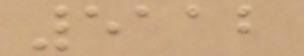5112
